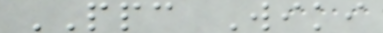PPC Wiki
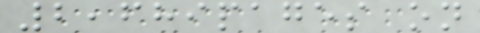2,689pages on
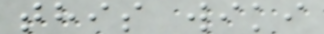this wiki
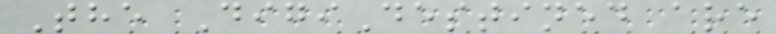The DigiDestined are
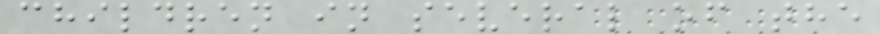children in several of the
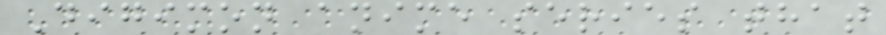Digimon anime series that
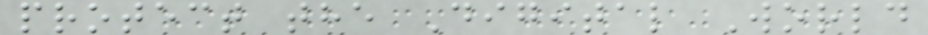protect the Digital World
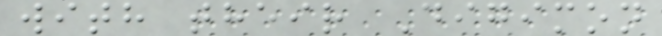with their Digimon
